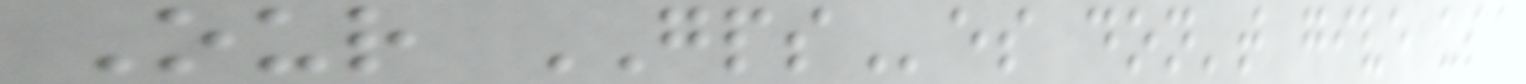Our GPSes don't give us
